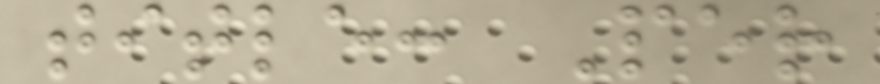title: Per
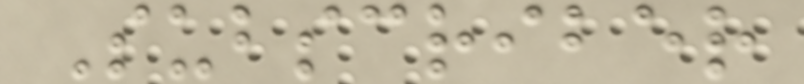Subscriber
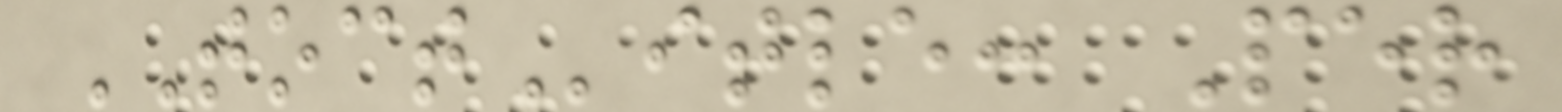TOCTitle: Per
